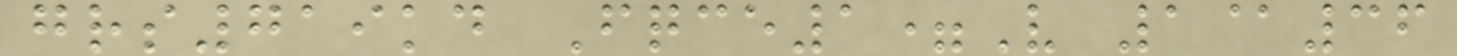grs719kd Fqce1=V 1@36
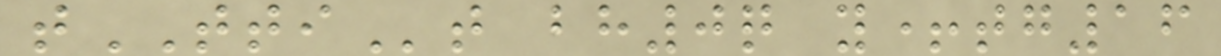tTTIt bh0q y+tg16
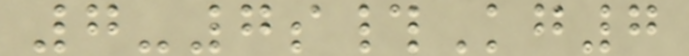7-7s#Kg7
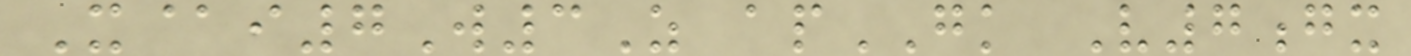X@i7W3Z apGK V7gx
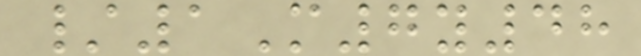/1M7y48
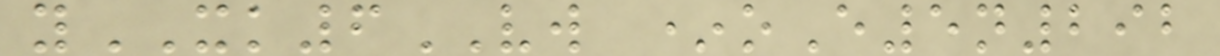yXK6VW *oE5n292
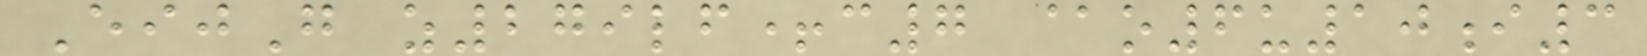EijG z279lf+c7 @o6u10i3
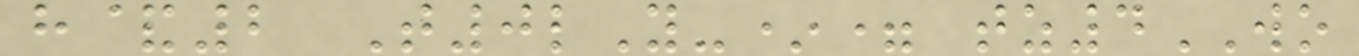h&2 T0lY-*= tz4WO
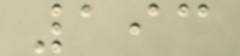193
